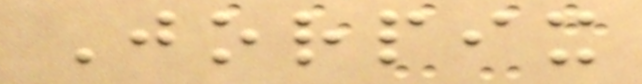Jorpix
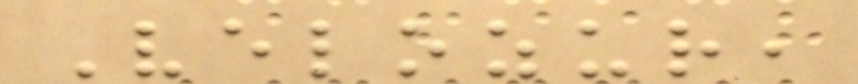Velozur,
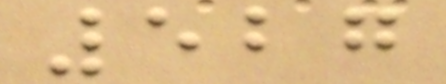527
